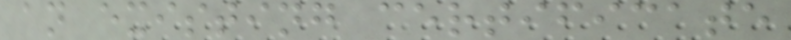an existing certificate
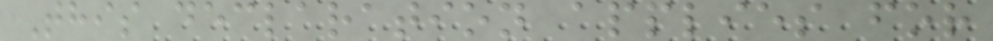This declaration applies for
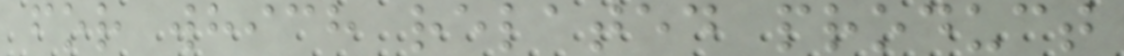for which related product
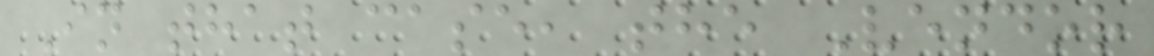In that case, the Vendor
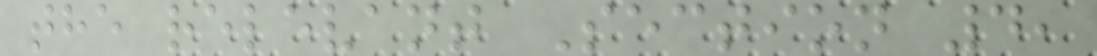the relevant Section 4,
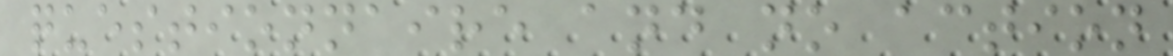questionnaire and no action
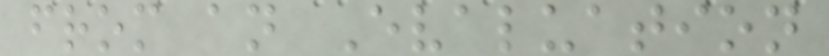from an Evaluation
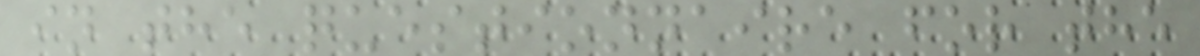in the questionnaire for the
